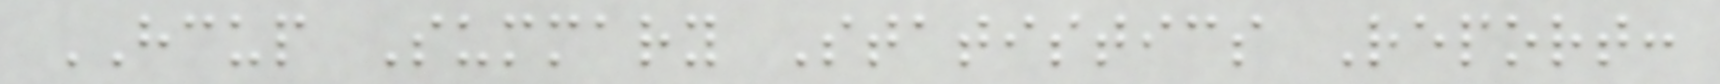HCUP Summary Statistics Report:
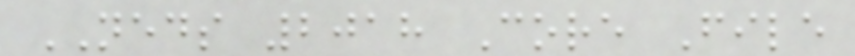NEDS 2018 Core File
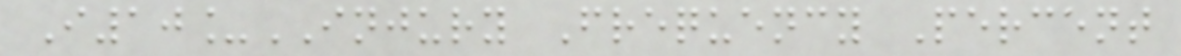I10_INJURY Frequency Percent
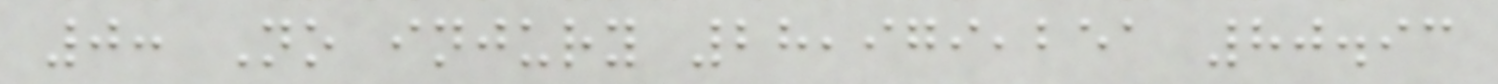0: No injury 28,979,251 80.93
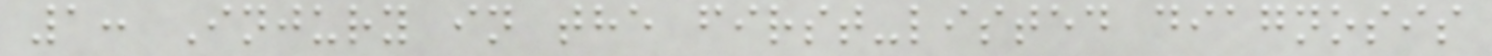1: Injury in the first-listed diagnosis
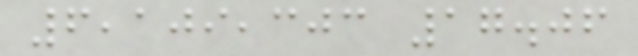6,109,303 17.06
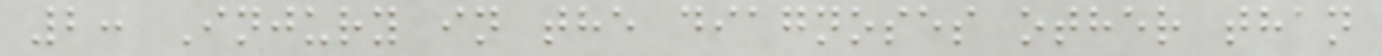2: Injury in the diagnoses other than
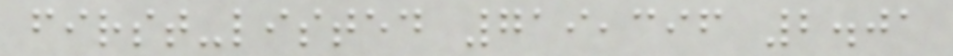first-listed 719,396 2.01
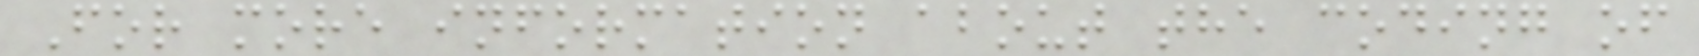For more information about the coding of
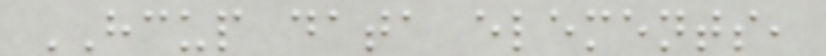HCUP data elements,
